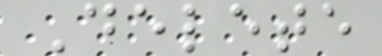Delete
